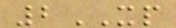2XP
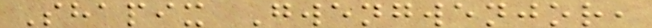Shapix Gwengwenjor,
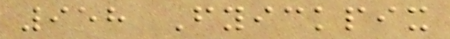958 Fyickpix
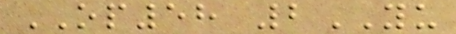OP58 2YU
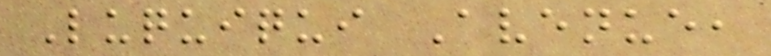Luquiqui Avenue,
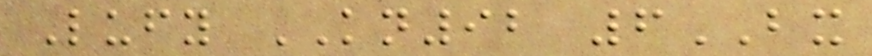Lufy KN92 6BX
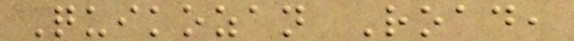Quikozan Road,
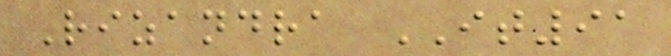Rizandra IT91
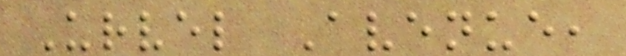Urvel Avenue,
